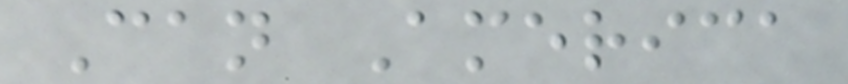Can America
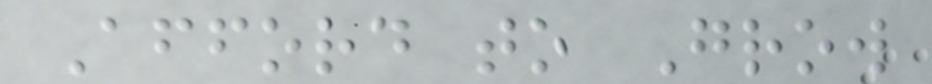Afford to Grow
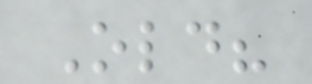Old?
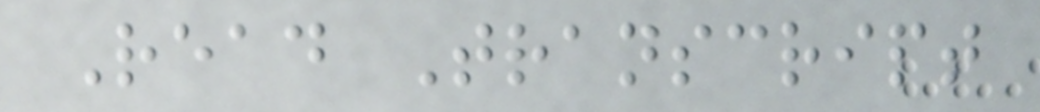Read Transcript
